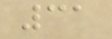31
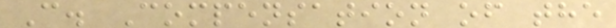C. Compensation of the
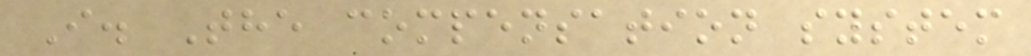I. The compensation system
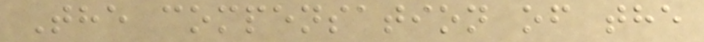The compensation of the
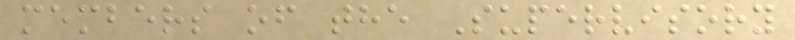members of the Supervisory
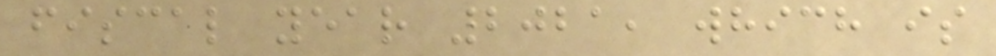fiscal year 2021, which is
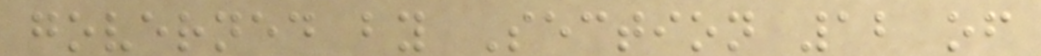governed by Section 12 of
